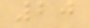20
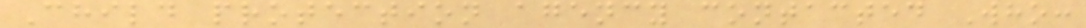Child protection agency contacted Who:
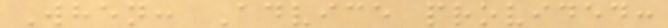When: Advice provided:
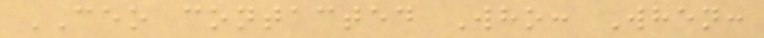CEO contacted Who: When:
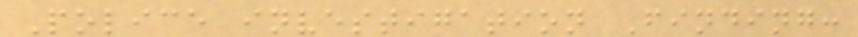Police investigation Finding:
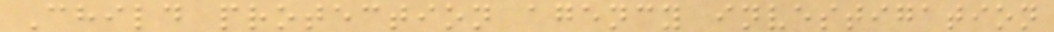Child protection agency investigation
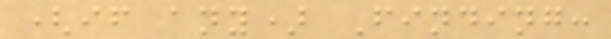(if any) Finding:
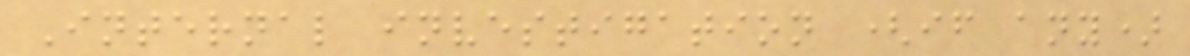Internal investigation (if any)
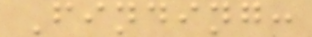Finding:
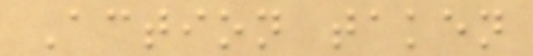Action taken
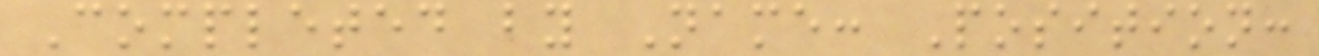Completed by Name: Position:
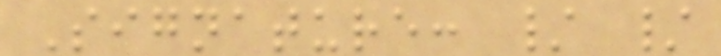Signature: / /
